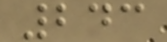243
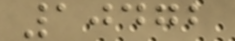10472
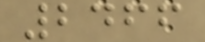2466
